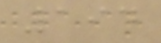194
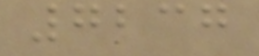7237
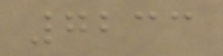7233
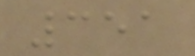351
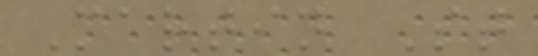Martin St
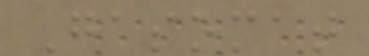Gasomat
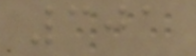301
